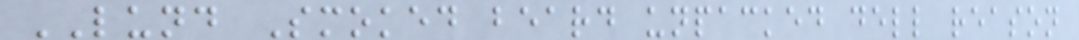LUND Smoked beard unpacked dell reason
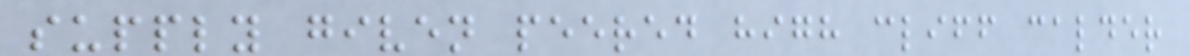supply given peered high cliff calder
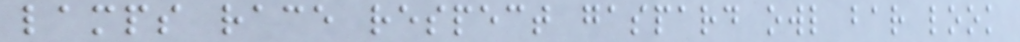lamps race respect gaspard owl bar look
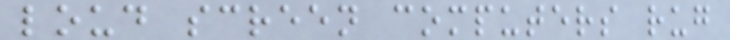loud screen computers rug
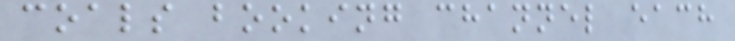coals booking channel each
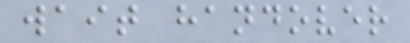wait handover
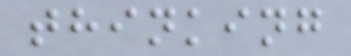thinking
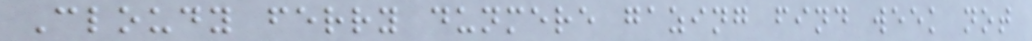Cloudy ferry dunmere gazing find week not
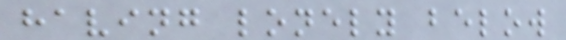having lonely below
